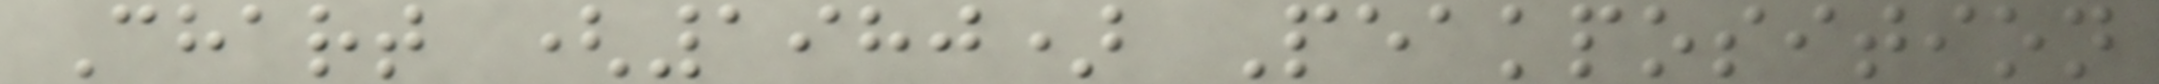Chart (1980) Peakposition
